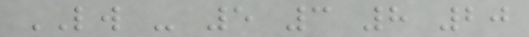LW - 5 3 8 20
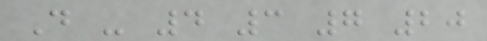D - 4 3 7 20
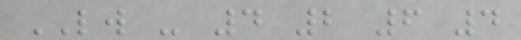LW - 4 2 6 4
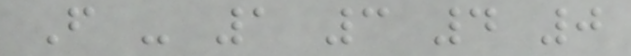F - 1 3 4 0
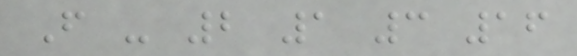F - 2 1 3 16
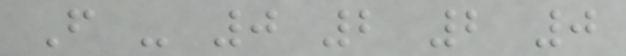F - 0 2 2 0
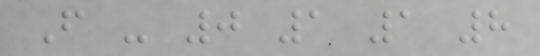F - 0 1 1 8
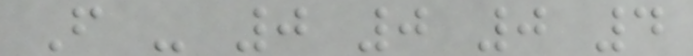F - 0 0 0 4
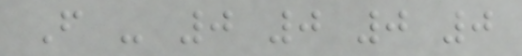F - 0 0 0 0
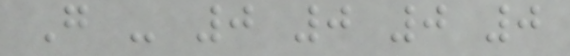G - 0 0 0 0
